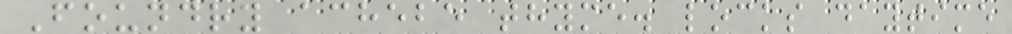Foundry achebe thyme. locks daytime
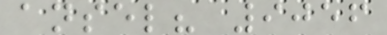ansel? 9056
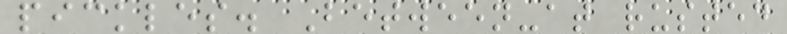pickles. Between-at rusted
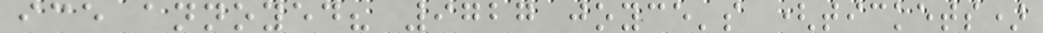ice annoyed? 9727 joyce's (tickets)
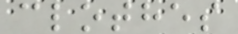clothes
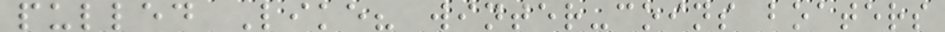pulled Like? winter-coins boaters
